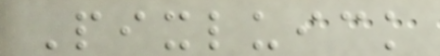Pixluick
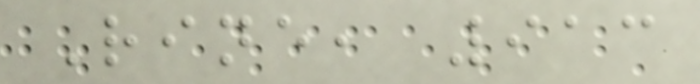Rine, 913
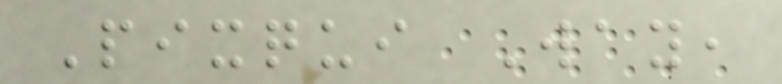Pixqui Way,
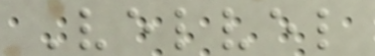Velvel
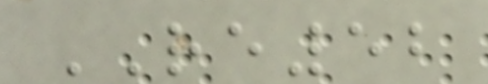RE52
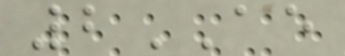2AE
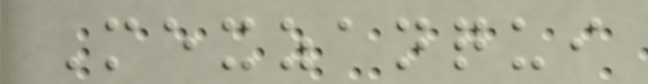Mexzanqui
